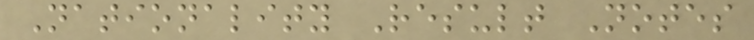Nationality Result Notes
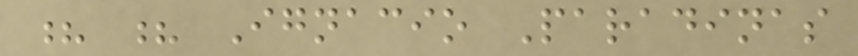? ? Ignacio Paradinas
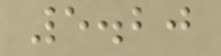5.20
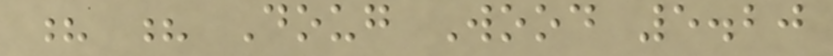? ? Doug Wood 5.20
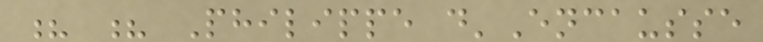? ? Philippe d'Encausse
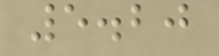5.20
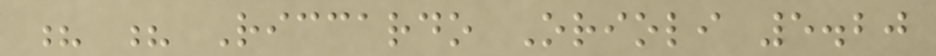? ? Riccardo Orioli 5.20
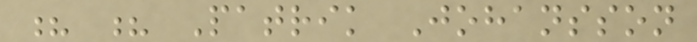? ? Patrik Johansson
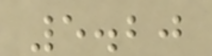5.20
